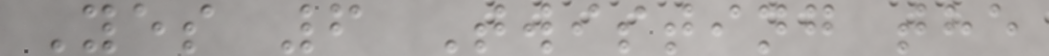Yes 6 Twisting the
